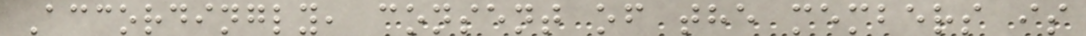Accordingly, consent of the members is
